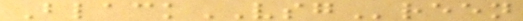BlackVSGreen
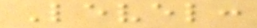Level:
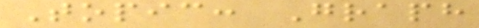Topic: Graph
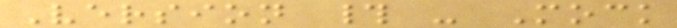Version # - Mock
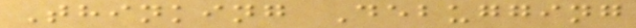Thinking Debugging
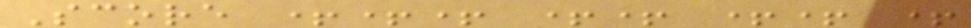Score +++ ++ ++ +
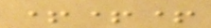+++
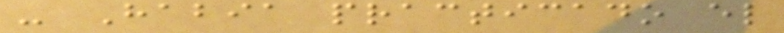- Habia practicado el
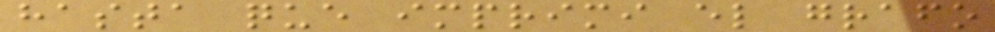hasta que imprimi el grafo
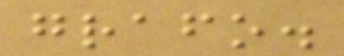grafo.
